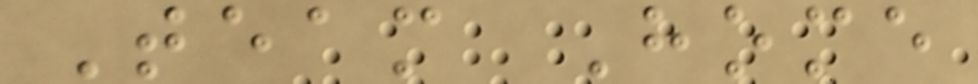Team Home
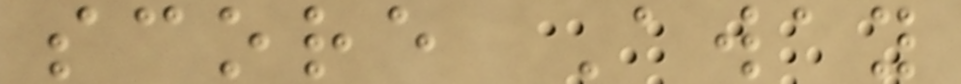score Away
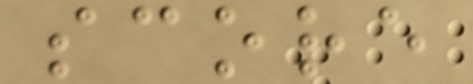score
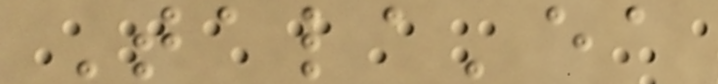Tala'ea
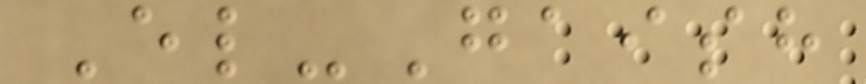El-Gaish
